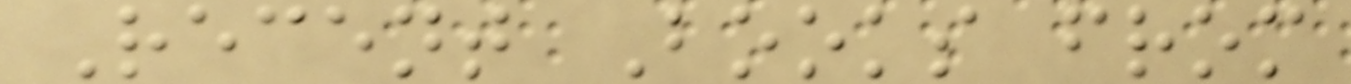Recent Books from
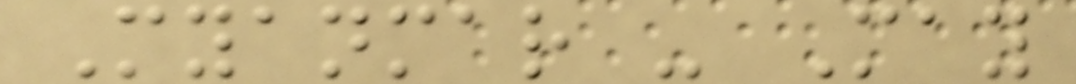Myanmar - May
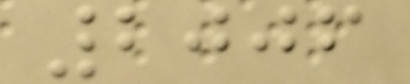2006
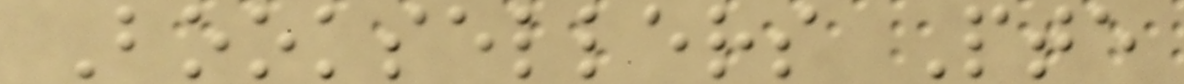Booksellers Pte
